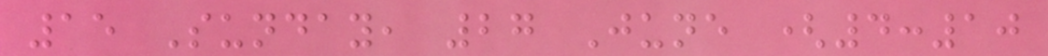15 Sunday, 27 June (4:10
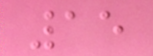15
